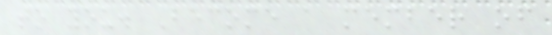to you. Become a member of
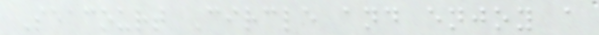Seacourt Circle and enjoy a
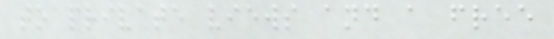to private views and a free
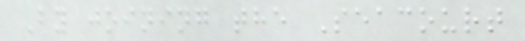By joining the Seacourt
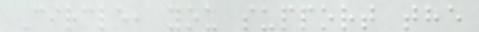Circle, you support the
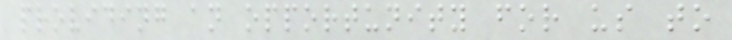providing an opportunity for us to
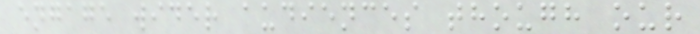engage wider audiences though our
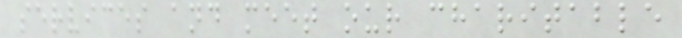services and meet our charitable
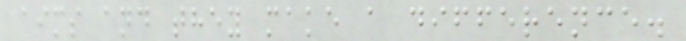aims and they make a difference.
